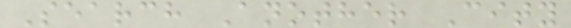Search Another City
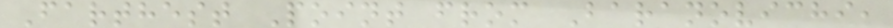Farthest Point from Baranovichi,
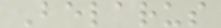Belarus
